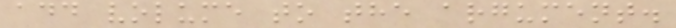add volume to the argument.
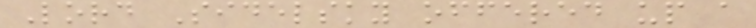Lord Sidelsky offered up a
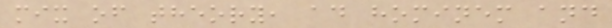mix of theory, ad hominem and
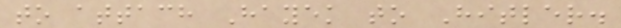to attach Hayek to Hitler.
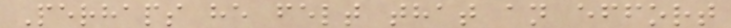Perhaps he felt that an effort
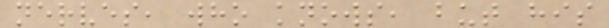nerves, who knows, but his
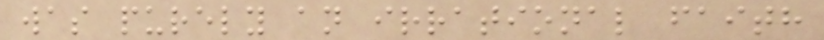was purely an irrational faith
